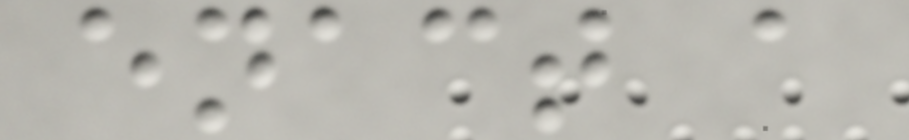enact a
